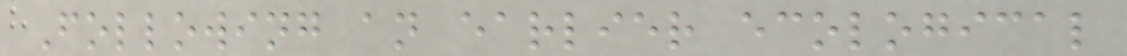Following an earlier ecological
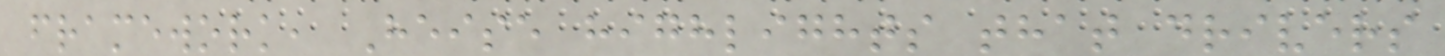framework, Heise highlights that drivers
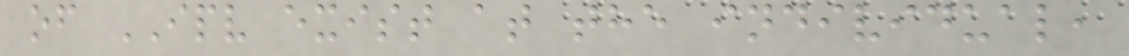of IPV exist at the individual,
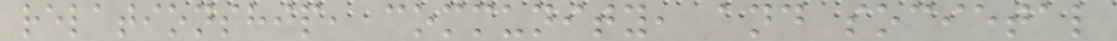relationship, community, and societal
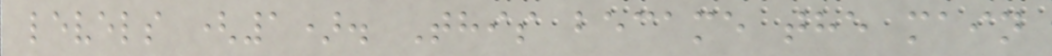levels (1). This became the main
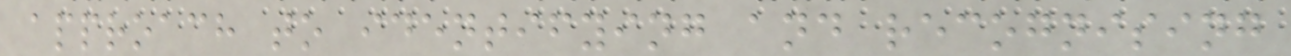approach to identifying and recognising
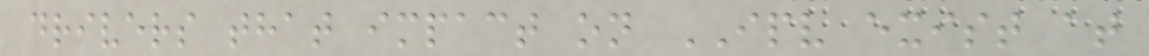drivers that impact on IPV exist at
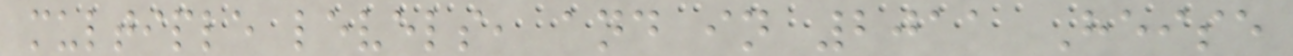multiple levels, and in 2011 Heise
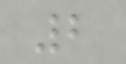2
